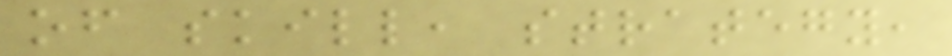of skill, strategy,
